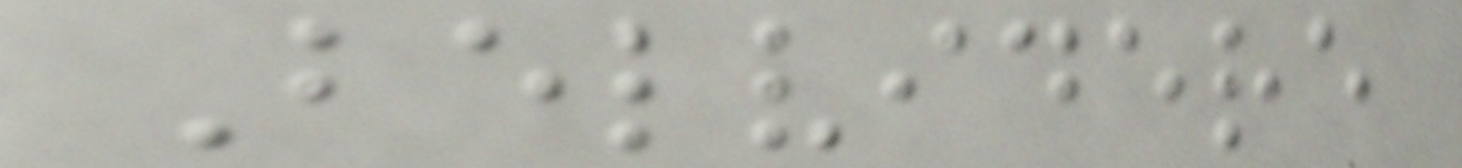Belvidere
